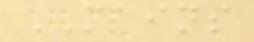MAINS
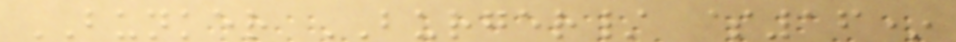BUNKER BURGER/ $16*
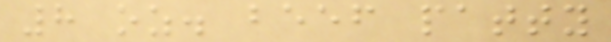8 oz. beef patty
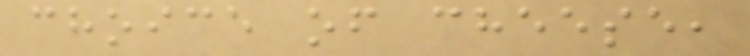choice of cheese,
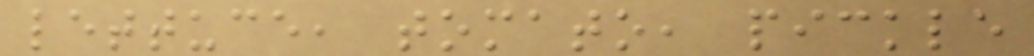lettuce, tomato, pickle
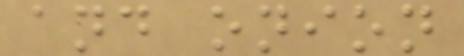and onion
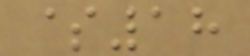$18
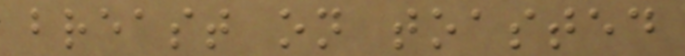breast on toasted
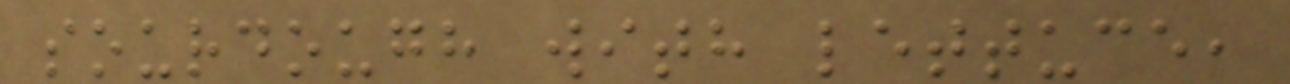sourdough with lettuce,
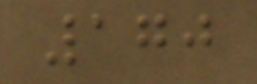170
